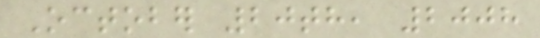October 20th, 2008
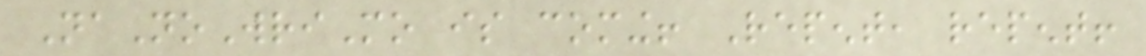NaNoWriMo is coming! Repent, repent!
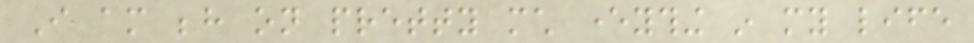I am behind on pretty much everything in my life
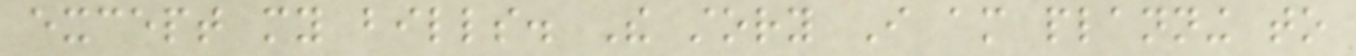except my bills. The story I am planning to
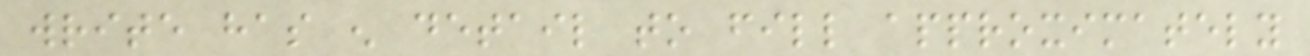write has enough detail to fill approximately
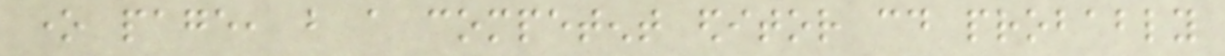one page, but a competent editor could probably
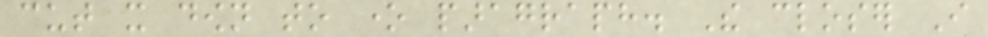cut it down to one paragraph. The closer I
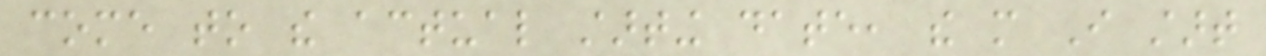come to the actual starting date, the more I start
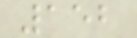152
